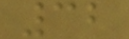32
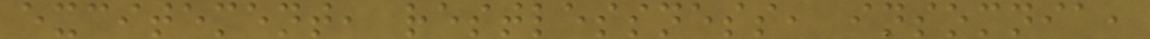excitement, restlessness, insomnia,
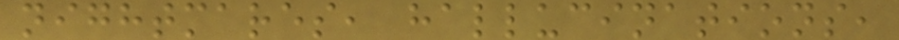nightmares, hallucinations,
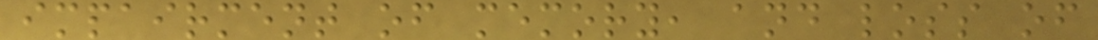impairment of memory, and loss of
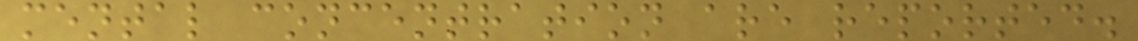mental concentration are reported.
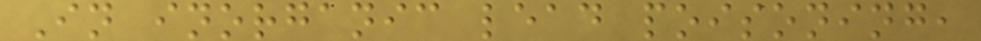In inorganic lead poisoning,
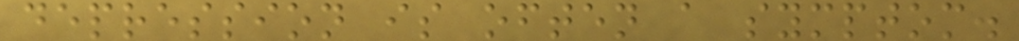depression is often a symptom.
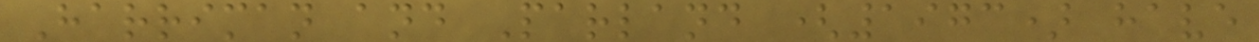Harriman and Parland (1973) have
